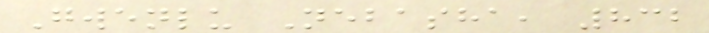Gwenlu Nebasha, 832
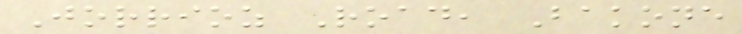Jorrioz Road, Bakone
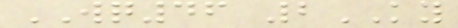WQ46 2KY
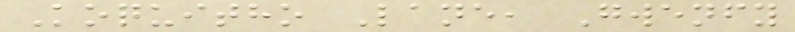Koquitho Lane, Gwenfy
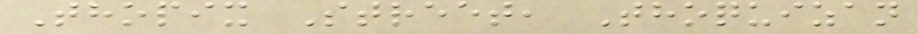Thopix Street, Thoquizan
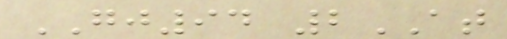GJ94 2AT
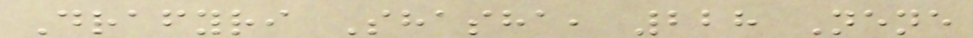Drafyri Shasha, 228 Nene
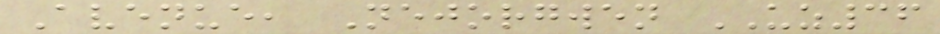Avenue, Nejorgwen UZ36
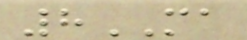8MA
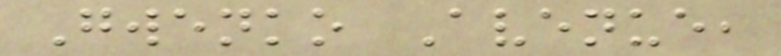Gwenko Avenue,
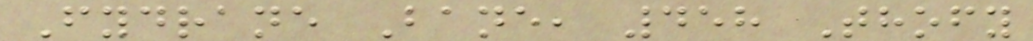Fydrane Bane, 458 Thofy
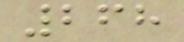268
